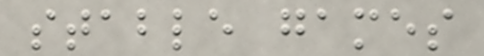stable games
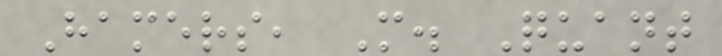Hamers, M. Quant
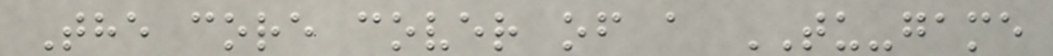The core cover of a TU-game
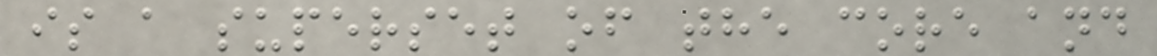is a superset of the core and
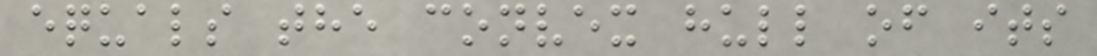equals the convex hull of its
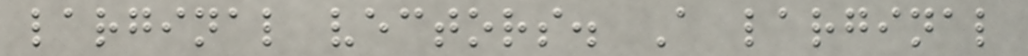larginal vectors. A larginal
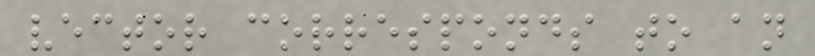vector corresponds to an
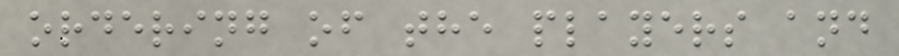ordering of the players and
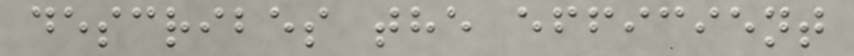describes the efficient
